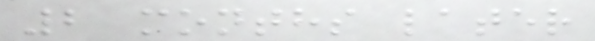2 months later
